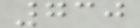730
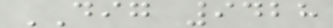DIG 9428
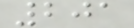201
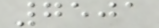7501
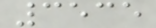3535
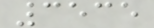3535
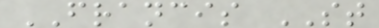FRANCIS ST
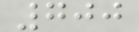700
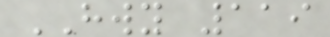HWY 119
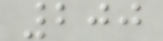200
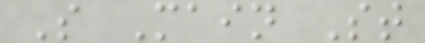S Main St
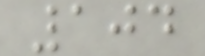104
